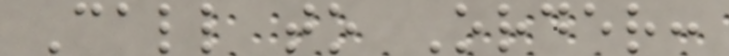Call to Order:
